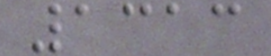1313
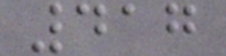417
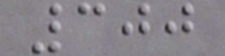300
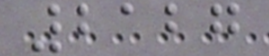2127
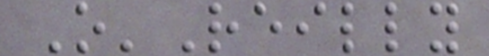O'Reilly
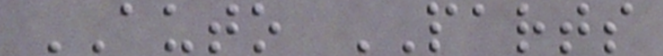AUTO PARTS
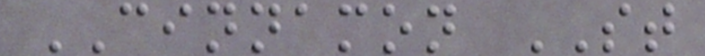CINNAMON ST
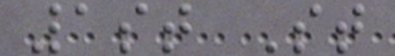1st St
